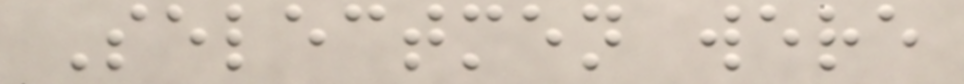Selectmen were
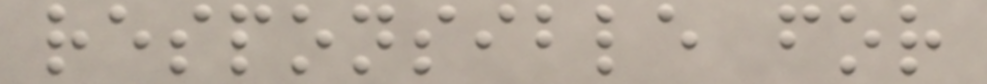responsible for
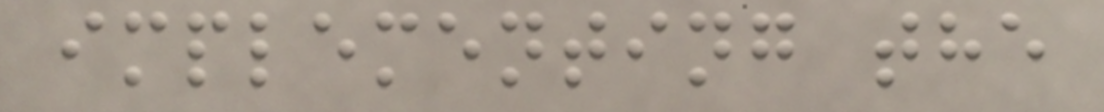implementing the
